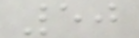50
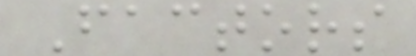Factors
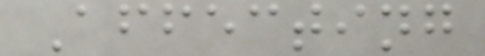Affecting
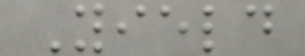Yield
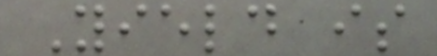Yield is
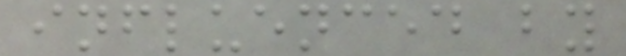influenced by
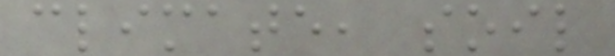climate, soil
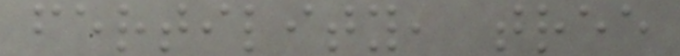fertility, tree
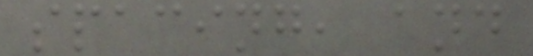spacing, and
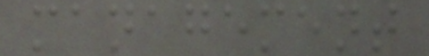management
